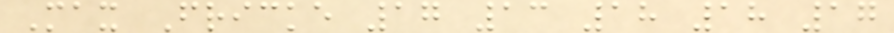Max Fricke 17 13 18 18 17
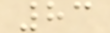83
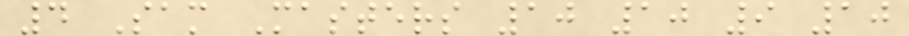4 Sam Masters 10 10 9 10
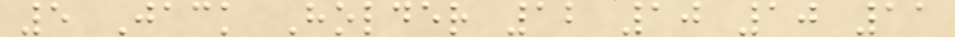5 Jack Holder 12 10 10 11
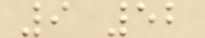9 52
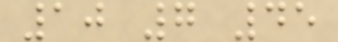10 7 45
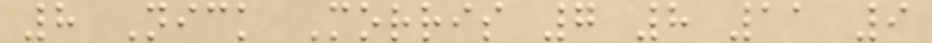8 Nick Morris 7 8 11 9
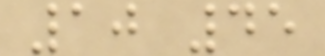10 45
